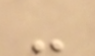-
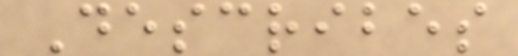Describes
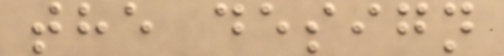the design
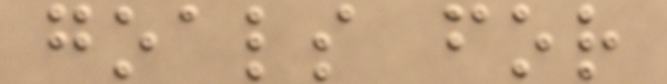goals for
